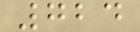724
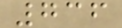736
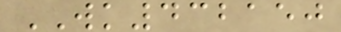WK432150
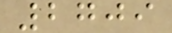2709
